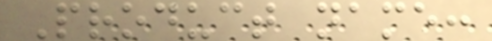Product name:
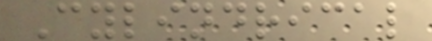Cylindrical
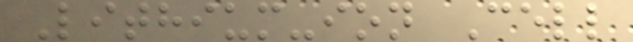Lithium-ion Cell
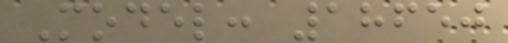Model: 18650
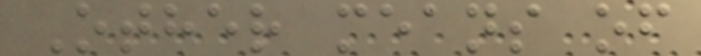Other means of
